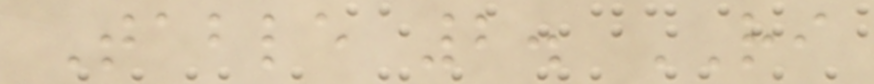Table 2. RI
